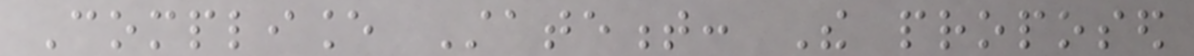Compliance Statement: The proposed
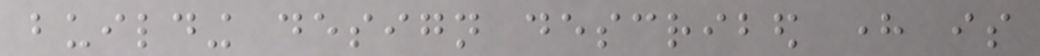building design described here is
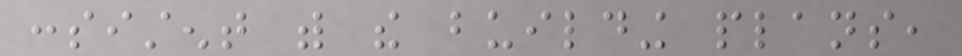consistent with the building plans,
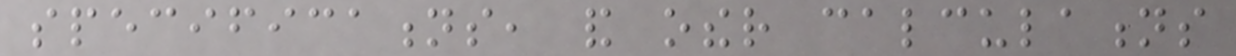specifications, and other calculations
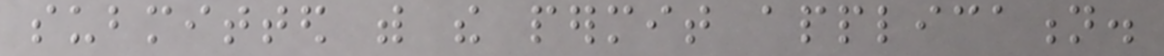submitted with the permit application.
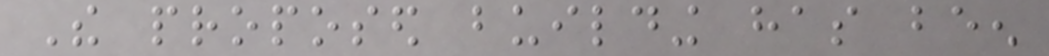The proposed building has been
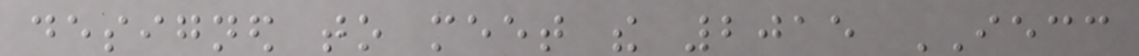designed to meet the 2015 IECC
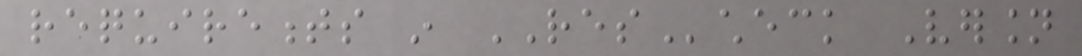requirements in REScheck Version
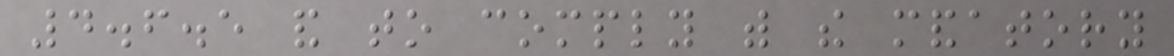4.6.5 and to comply with the mandatory
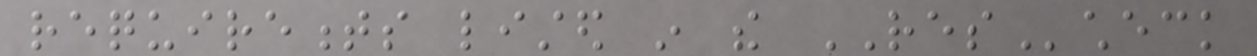requirements listed in the REScheck
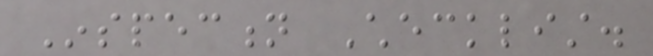Inspection Checklist.
